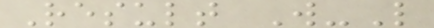Result W-L
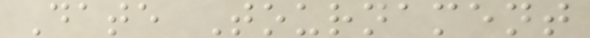Date Tournament
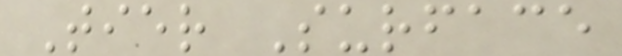Tier Surface
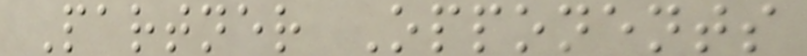Partner Opponents
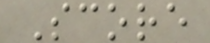Score
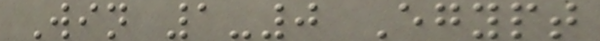Win 1-0 Egypt
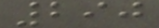290
